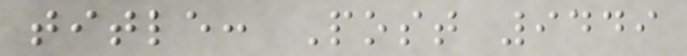title: Post 9449
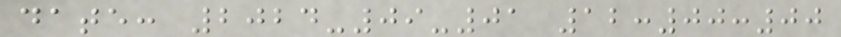date: 2024-09-01 12:00:00
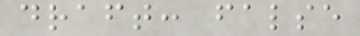draft: false
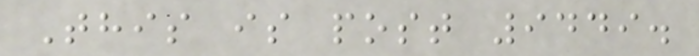This is post 9449.
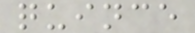quince
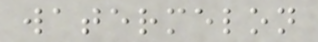watermelon
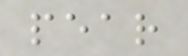pear
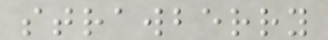strawberry
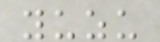yuzu
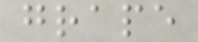grape
